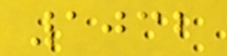1032
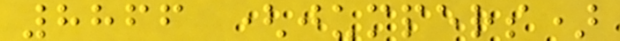8866 (jumpers)
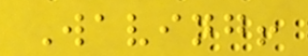Waving!
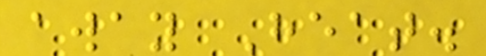away Heat.
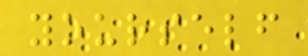yourself
